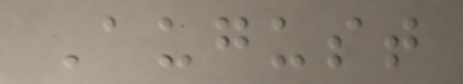August
